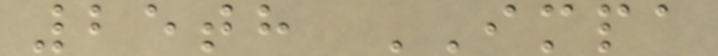25th IMPA
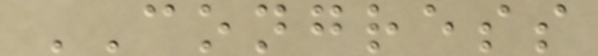CONGRESS
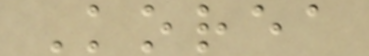Korea
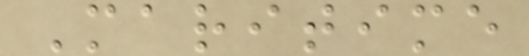Maritime
